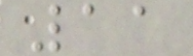11
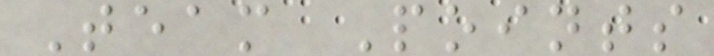Team Points
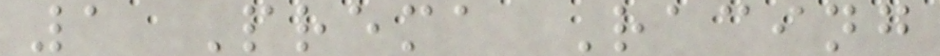1 Prema Racing
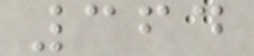364
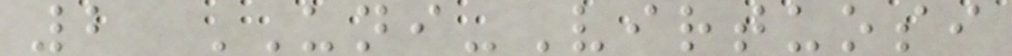2 UNI-Virtuosi
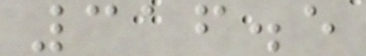316.5
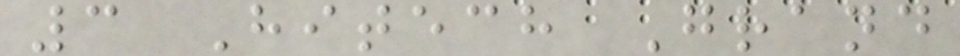3 Hitech Grand
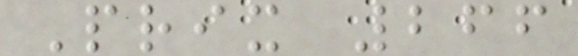Prix 266
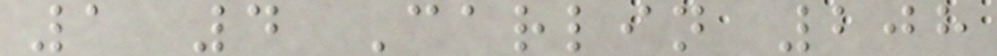1 4 Carlin 208
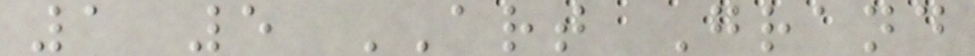1 5 ART Grand
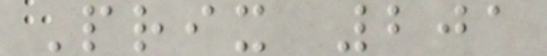Prix 201
